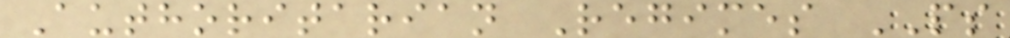Authoritarian Regimes PS
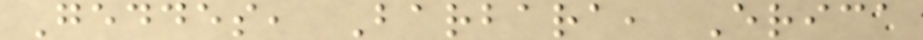Geddes, Barbara, Erica
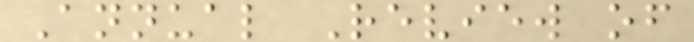Annual Review of
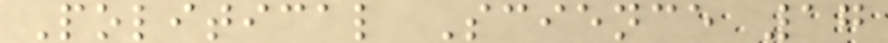Political Science 17
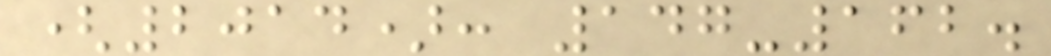(2014): 147-162.
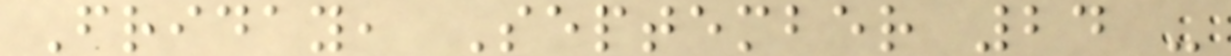Friday, September 24 -
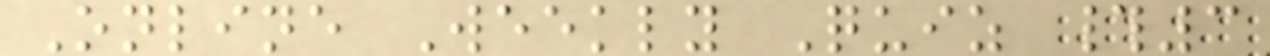Online Weekly Quiz #3
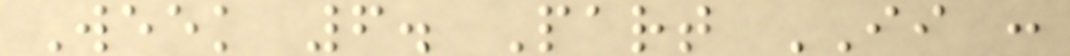Week 6. Part II :
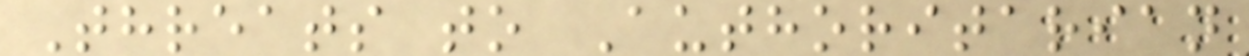Threats to Authoritarian
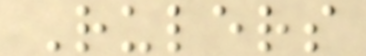Rulers
